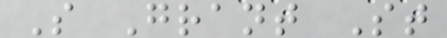S Grant St
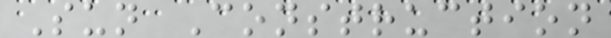Sun Construction
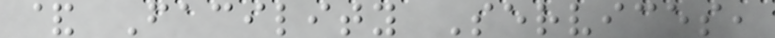& Facility Services,
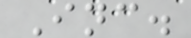Inc.
